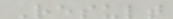Result
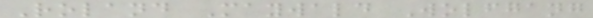Roland Maywald Wolfgang
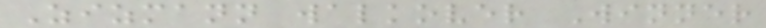Zizmann walkover Winner
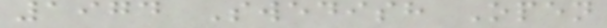1974 Swedish Open
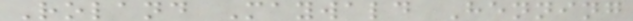Roland Maywald Henning
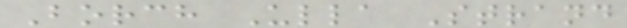Borch Ulla Strand
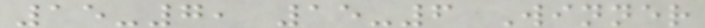15-7, 15-6 Winner
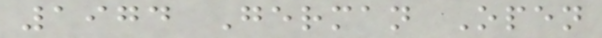1974 German Open
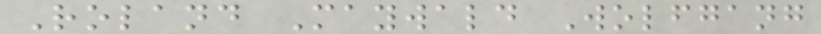Roland Maywald Wolfgang
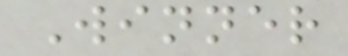Winner
